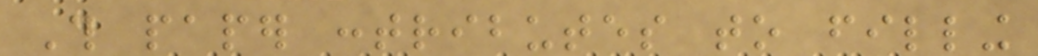This paper contributes to filling
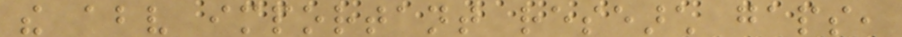the above important research gaps,
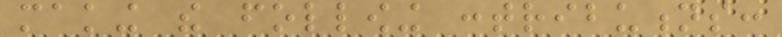making the following contributions:
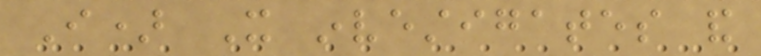I) It investigates and
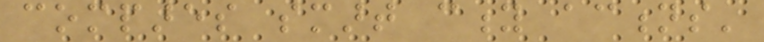compares smart city actions'
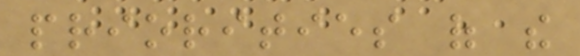priorities of the
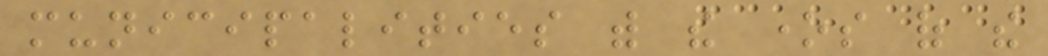municipalities with the ones of the
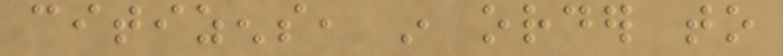citizens, in order to
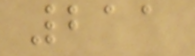211
